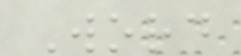Word
